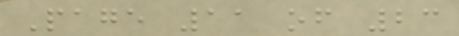Page 11 of 23
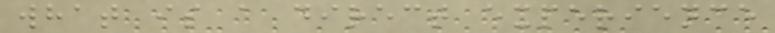what is a direct experience
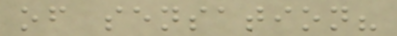of sensation?
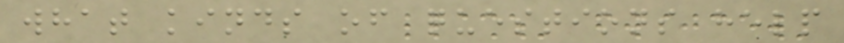what kinds of questions help
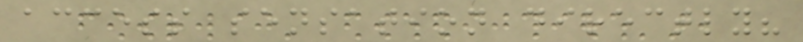access sensation directly?
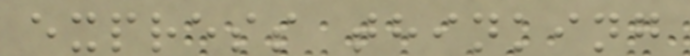express thinking
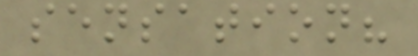sensation?
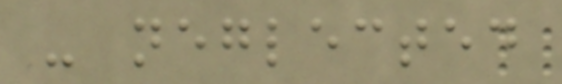- neglected
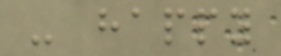- happy
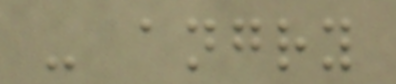- angry
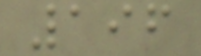196
